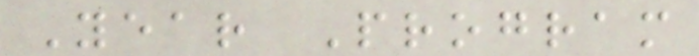Year Program
